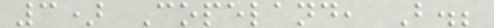3) Copeland, B.;
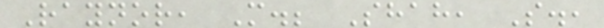Raynor, M.; Shah, S.,
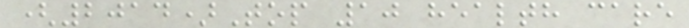(2014)Top 10 health care
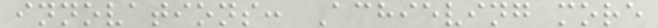innovations: Achieving more
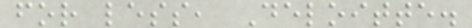for less, Deloitte.
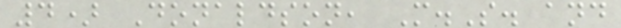4) Donaldson, M.S. and
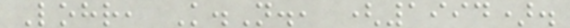Lohr, K.N., (1994).
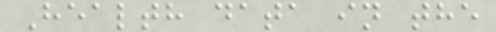Health data in the
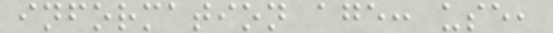information age: use,
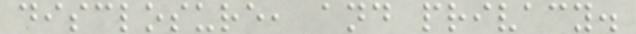disclosure, and privacy.
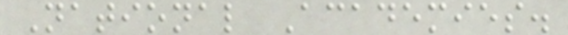National Academies.
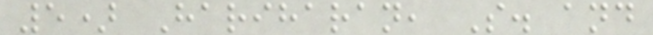5) Hariharan, S. and
